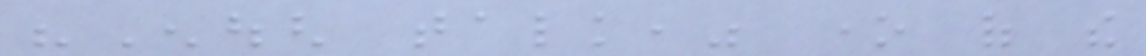"Enough talk," one of the
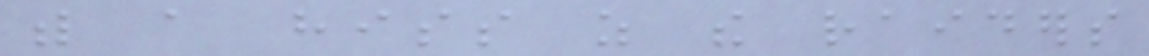with a hiss as the raiders
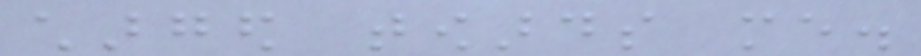charged towards me.
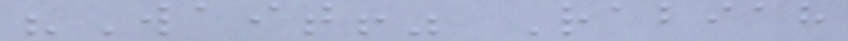"Wait!" Rabiah
